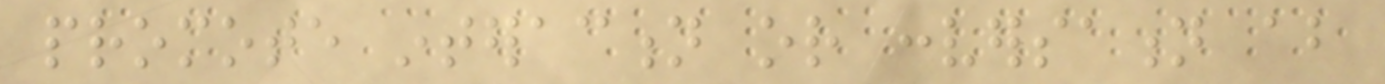promote interaction or conversation about
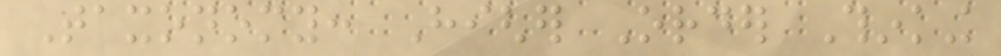Taxonomy: Higher Order Thinking
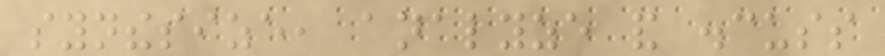synthesize, analyze and discuss
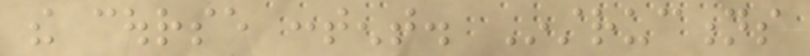the course content. Instructions
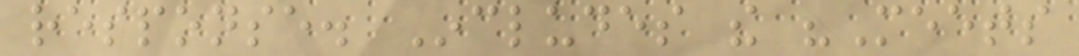response. Includes the "Meets
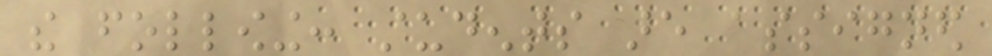the following: students are assigned
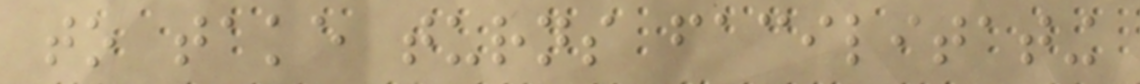to take turns facilitating
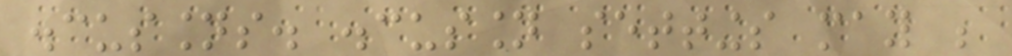discussions. discussion settings may be
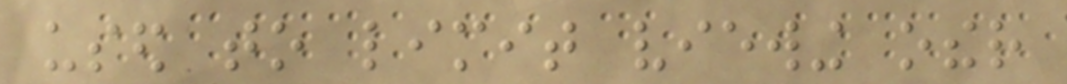used to limit viewing other
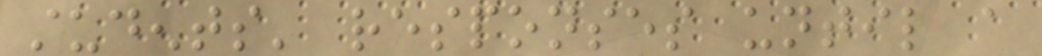students' responses until a
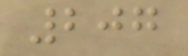207
